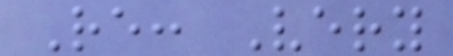Re: Very
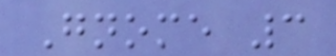Gnome 3
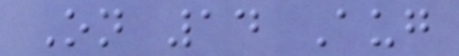On 14 Aug
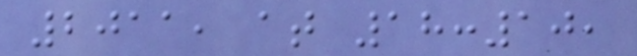2011, at 18:10,
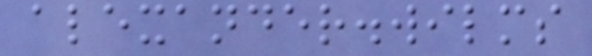alexander.wilms
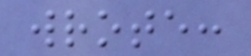wrote:
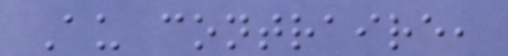Au contraire,
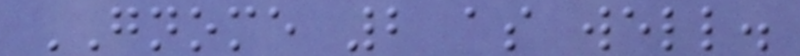GNOME 2 as well.
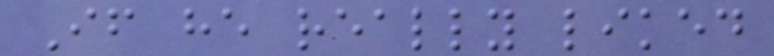If he really liked
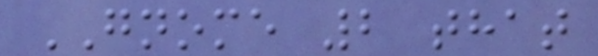GNOME 2 that
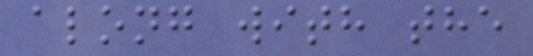along with the
